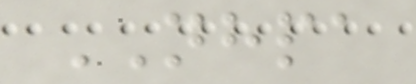NHPA
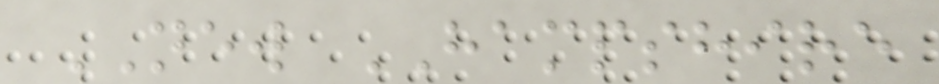NEW HAMPSHIRE
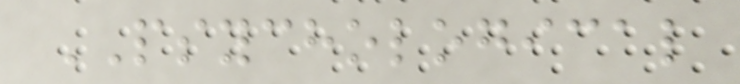PSYCHOLOGICAL
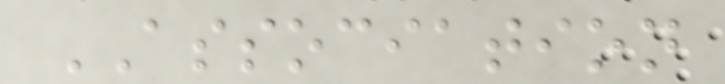ASSOCIATION
